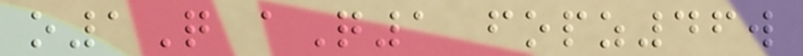o1Q aQ1 fopz46w
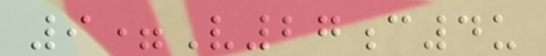9=V27c4u
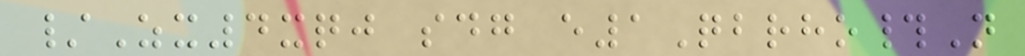/Zx4xqj sdg e1Qbrho#N
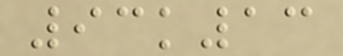93k13
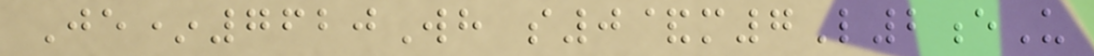Je*7620Wh s0&m7L2eU
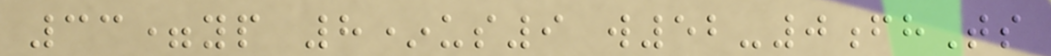33=yp 8*us9 w52-0fhTs
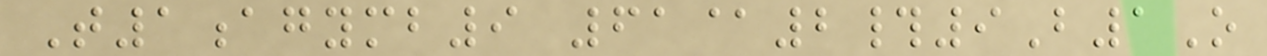T1agymb9 61@2#9B1O
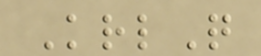KrlQ
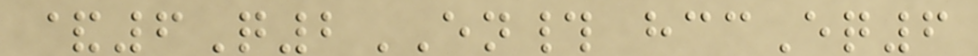&6Q2EN# hccEq6
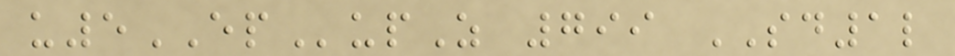u5EPupZ 799 SD1l
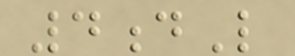4dL
